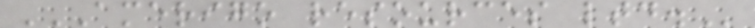AMERIGO RESOURCES LTD.
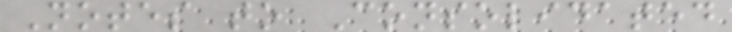Notes to Consolidated
